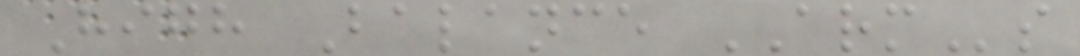High Balance ARMs
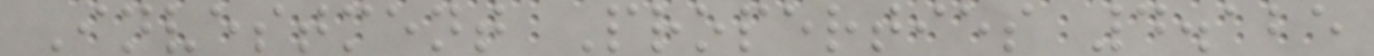Investment Properties 4.125
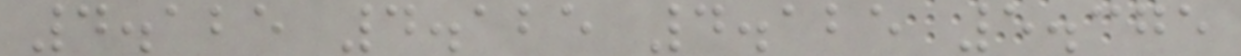4.125 4.125 4.125 5.375
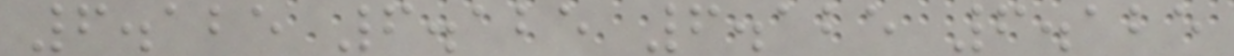6.125 6.125 6.125 6.125
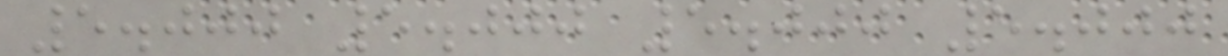5.000 5.000 5.000 5.000
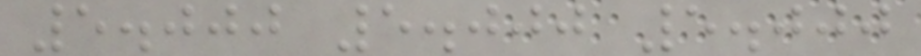5.000 5.000 5.000
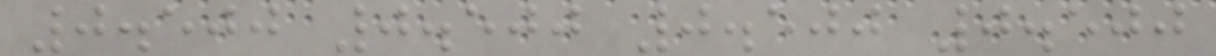0.500 0.500 0.500 0.500
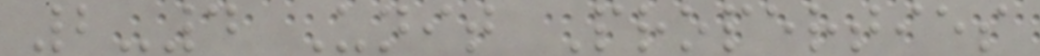2-4 Unit Properties
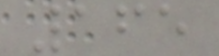165
